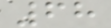68
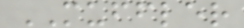MUFFLER
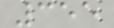355
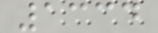1334
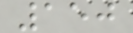150
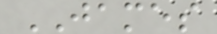JAMES
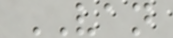VAN
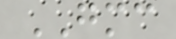GMC
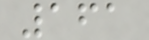161
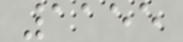1155
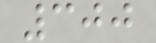300
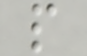p
